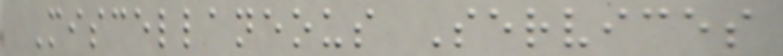Miscellaneous Services
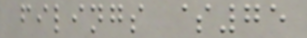filings $75
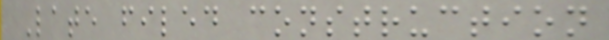Late filed construction
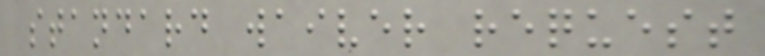standard waiver request
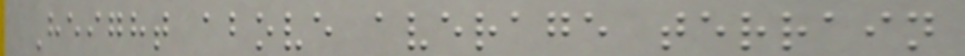Height above average terrain
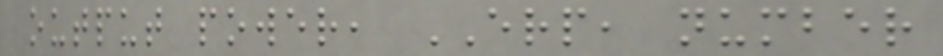output power, ERP, number
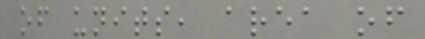of units, area of
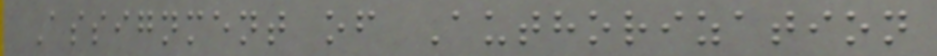Assignment of Authorization
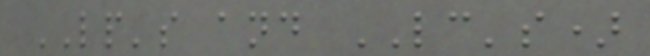LP's and LC's)
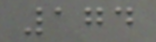174
